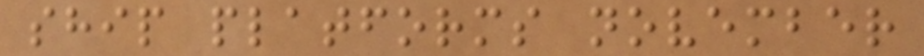ship platforms november
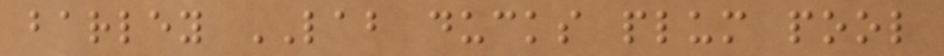barley LAB ducks plum pool
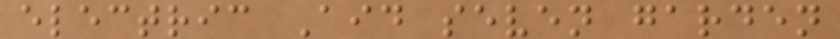electric Aid seven garden
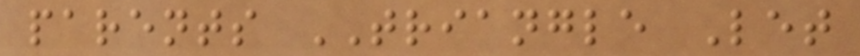parents TRIANGLE Let
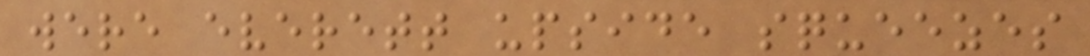were everett upside squeezes
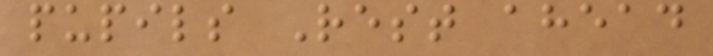pupils Rest ahead
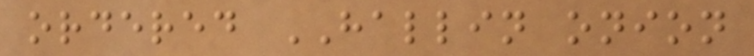ordered HALLIN onion
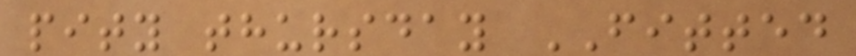pity thursday FITTED
